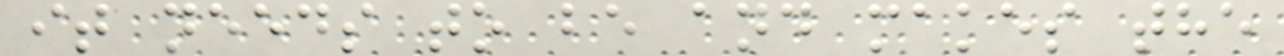it needs to be and makes the
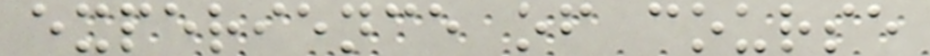experience of course
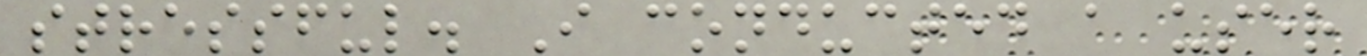stressful. I conducted a user
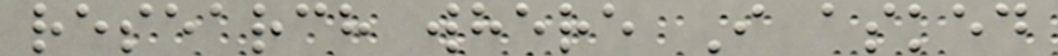research where I asked
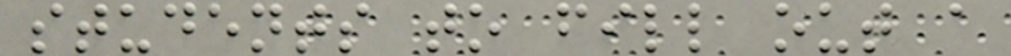students to fill out a
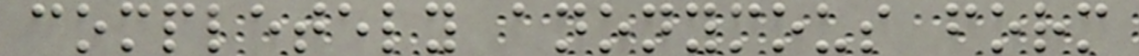completely anonymous form
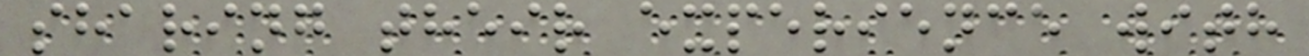sharing their experience with
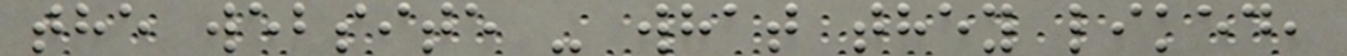the website - what they liked,
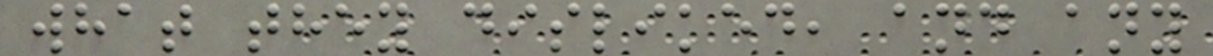what they disliked, and any
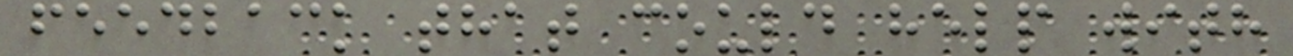feedback that could help with
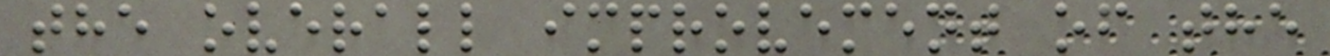the overall improvement of the
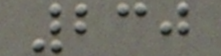230
